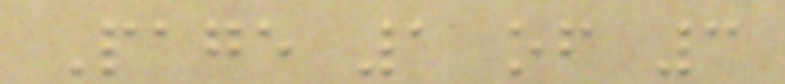Page 1 of 3
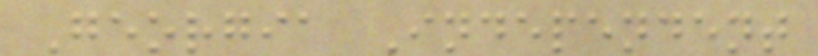Georgia Independent
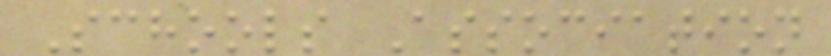Schools Association
